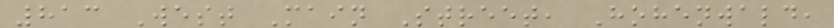813 West Main Street, Hohenwald,
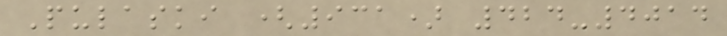Pulaski (931) 424-4014
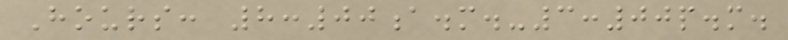Hours: 8:00a.m.-3:00p.m.
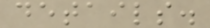details.
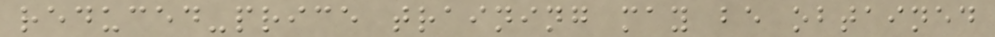reduced-price training may be obtained
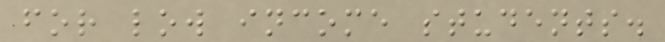for low income students.
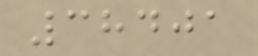38401
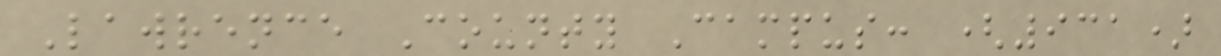Lawrence County Campus: (931)
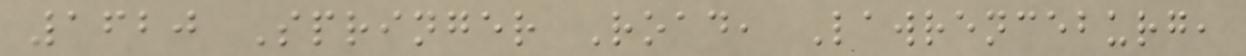1620 Springer Road, Lawrenceburg,
